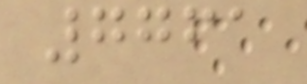7761
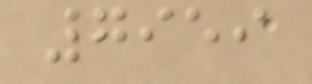7959
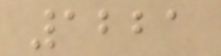1221
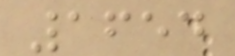1654
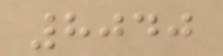8040
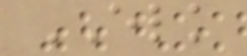ELK
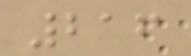216
